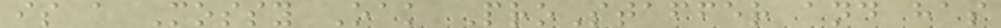is a Mossy Oak ProStaffer and has
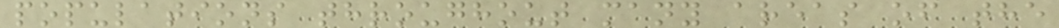populations throughout many areas of the
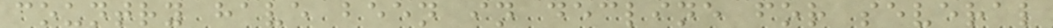country have been in decline for several
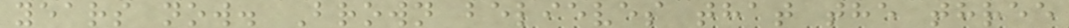years now. Brown believes that the three
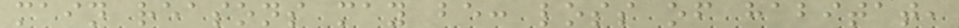main reasons may be: loss of habitat,
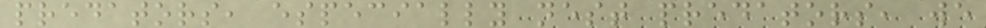predators, especially nest predators, we
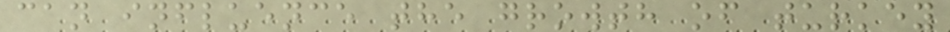can influence the growth of turkey
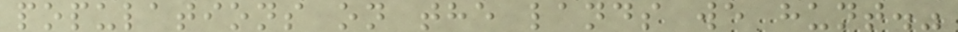populations on the lands we hunt."
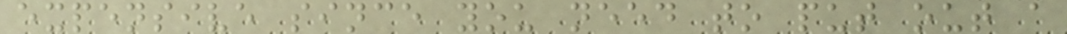expensive since you need to put out a
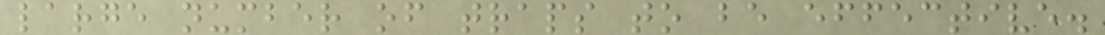large number of traps to be effective.
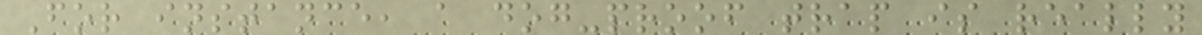For instance, a dog-proof trap is really
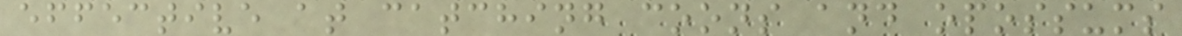effective at catching coons and opossums
